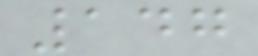147
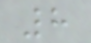8
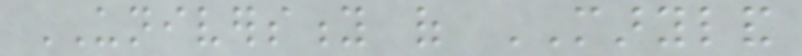UNIVERSITY of MARYLAND
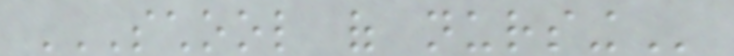SCHOOL OF NURSING
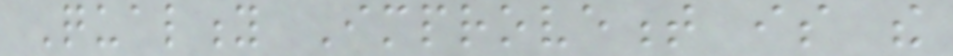Quality Improvement is the
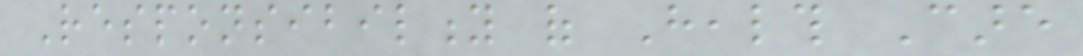Responsibility of Health Care
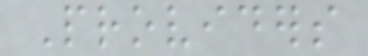Providers
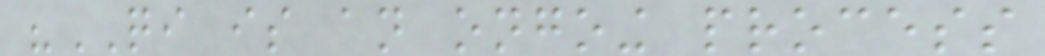"QI is an ongoing process
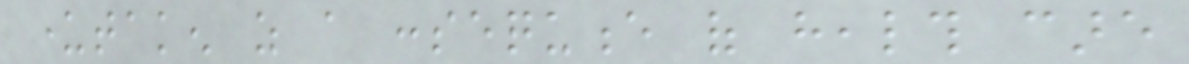undertaken as a consequence of health care
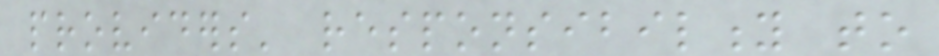providers' responsibility to
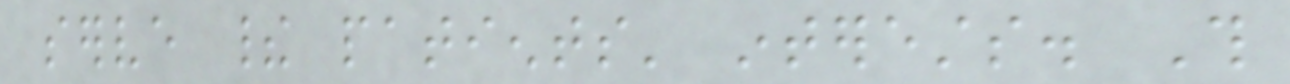serve their patients' interests. This
